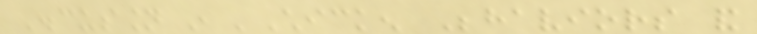Discussion in 'Chicken Behaviors and
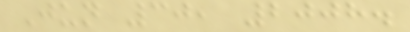Jun 30, 2008.
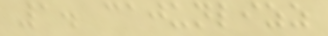1. cajunlizz
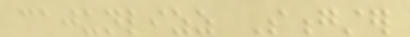cajunlizz Songster
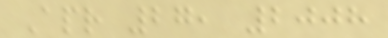Apr 27, 2008
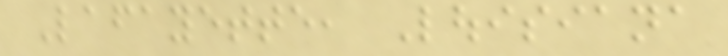Lafayette, Louisiana
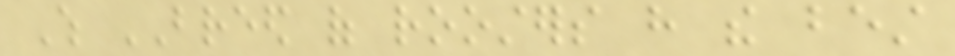Which BREED of roosters have the best
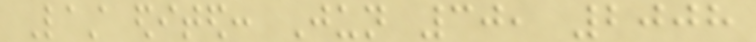Last edited: Jun 30, 2008
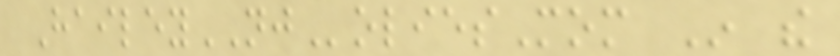HaileyNJoliesMom In the
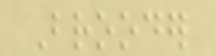Brooder
